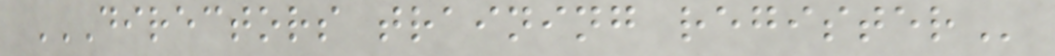DIRECTORS TRAINING REGISTER
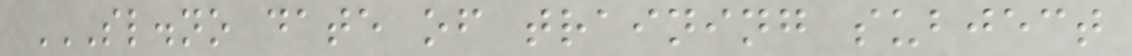SL.NO DATE OF TRAINING SUBJECT
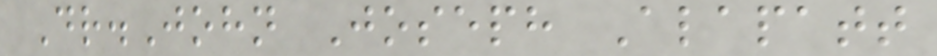Dr.John Joseph Alapatt
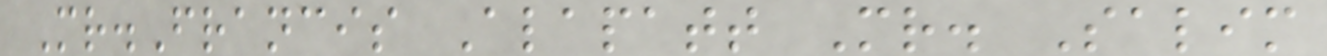Mr.Francis Alapatt Mr. Salim
